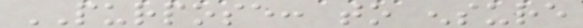PURPOSE: to ensure
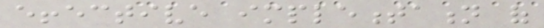effective implementation of
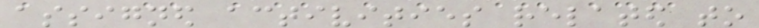assigned activities related to
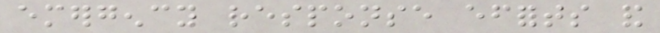emergency response efforts and
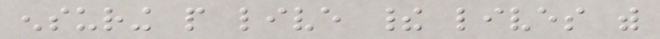ensuring people live their lives with
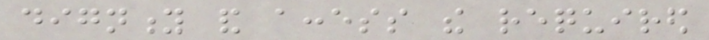dignity and access the required
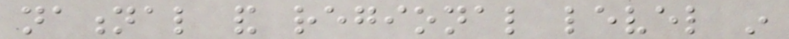national and regional level in
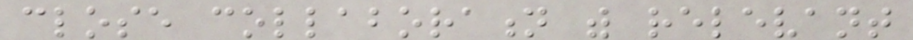close collaboration with relevant
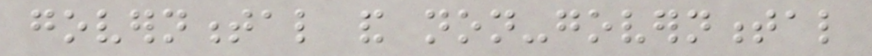governmental and non-governmental
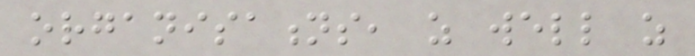organisations, as well as
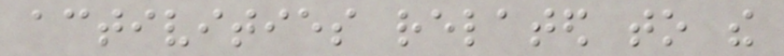activities related to the
